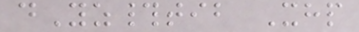dYz#tib Xhp
